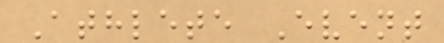Athlete Event
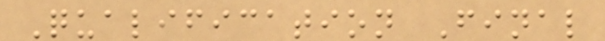Qualification Final
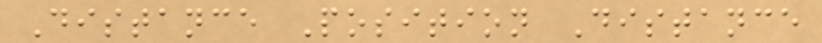Distance Position Distance
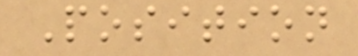Position
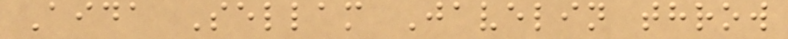Aida Sellam Javelin throw
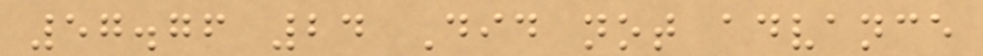57.76 24 Did not advance
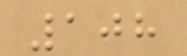108
